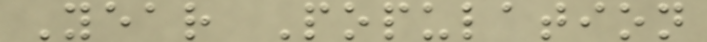Year Population
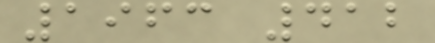1963 412
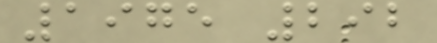1975 292
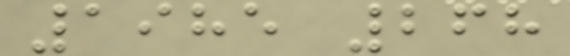1985 268
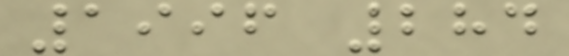1996 284
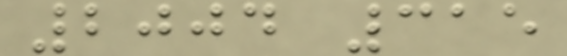2004 315
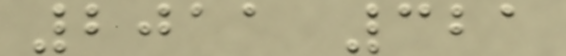2011 321
